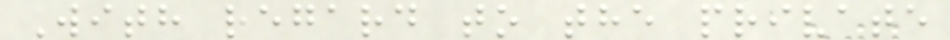With regard to the private
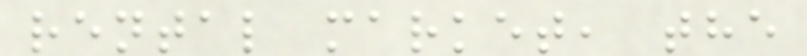rental market, the
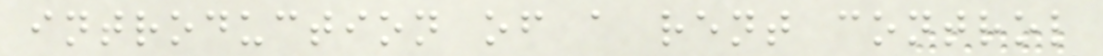introduction of a rent control
